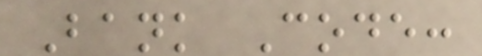Bank Code:
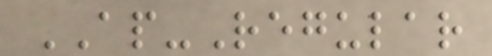AP-Regular
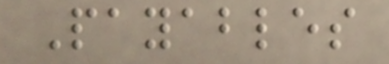Payables
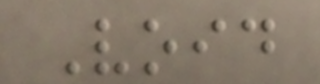Void
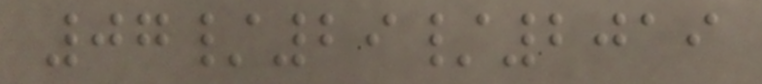07/29/2019
